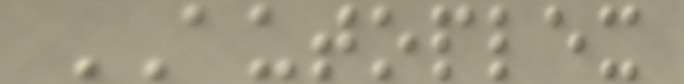AUTOPLEX
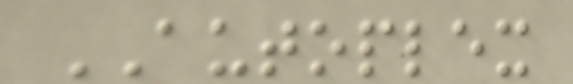AUTOPLEX
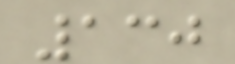130
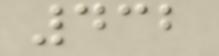432
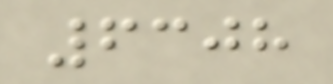6308
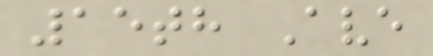15th Ave
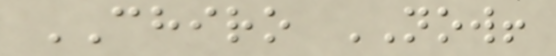CHIRO NOW!
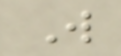W
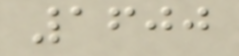1600
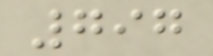797
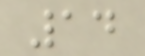14
